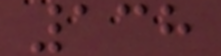138
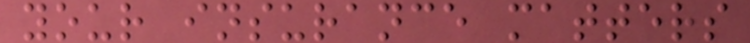your insurance matters
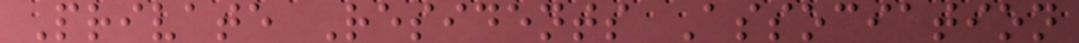Private Residents Association
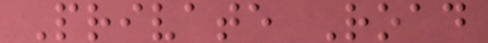Private Road
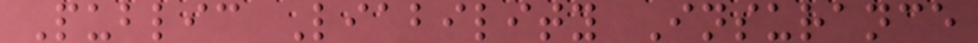Public Liability Insurance
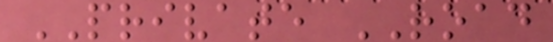PRIVATE ROAD
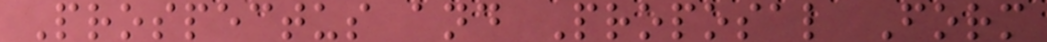Prospectus and Proposal Form
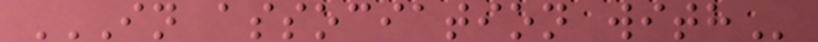IN ASSOCIATION WITH
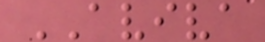AVIVA
